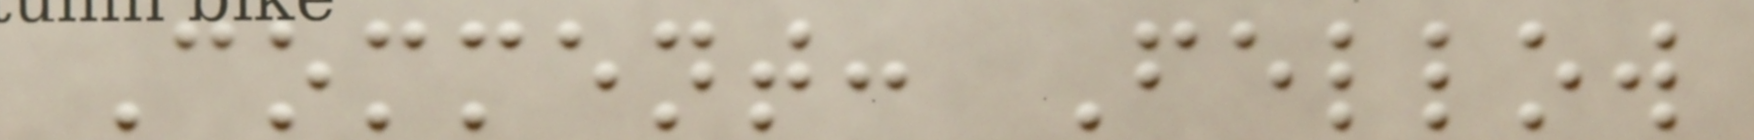Comment: Fellow
